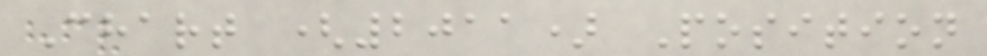Chart (2011) Position
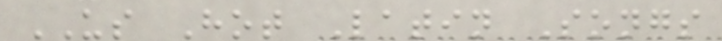US Hot Latin Songs
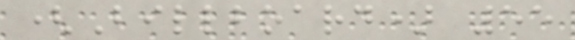(Billboard) 55
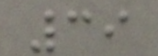39
